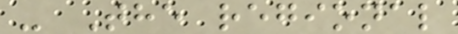- The regional
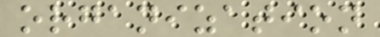organization
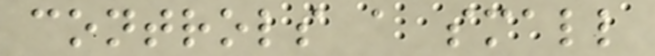controls a small
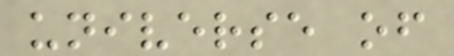universe of
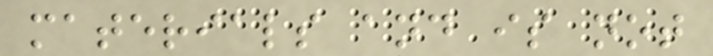materials and is not
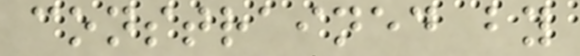constrained by
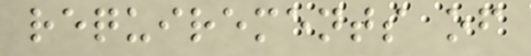requirements of
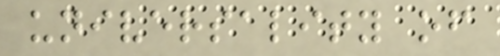universality of
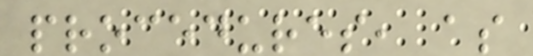procedures, as
